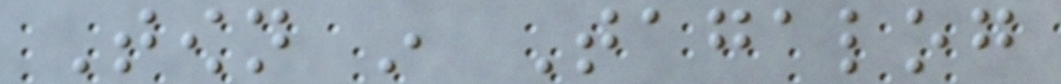Town in Tagalog
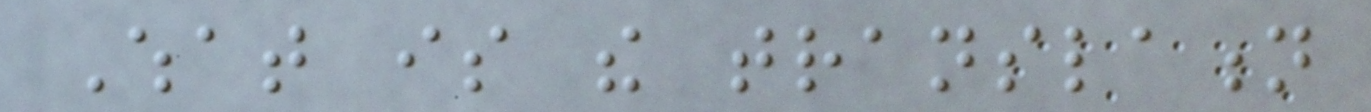What is the translation
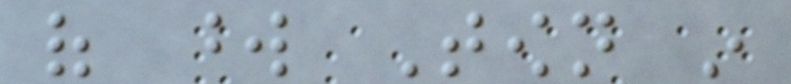of word Town in
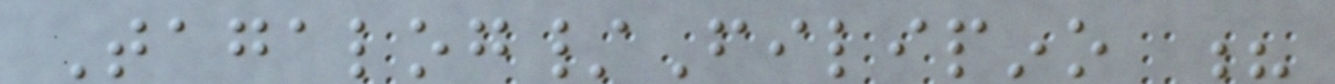Tagalog/Filipino ?
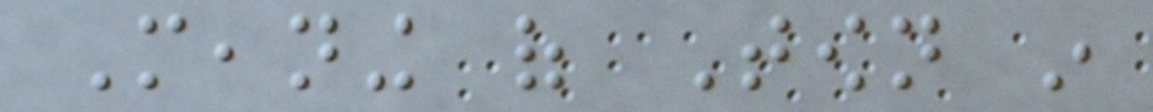Meaning of Town in
